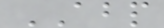ABP
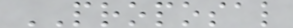PROPOSAL
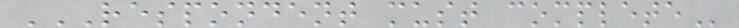RESPONDENT MUST COMPLETE
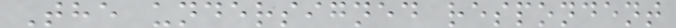The undersigned respondent
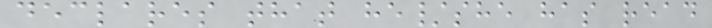declares that he/she has read
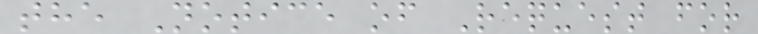the Notice of Request for
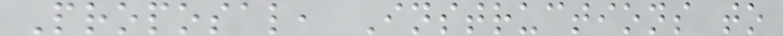Proposal, Instructions to
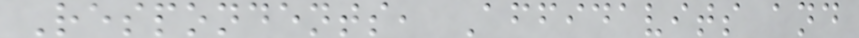Respondents, Affidavits and
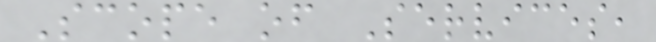Scope of Services,
